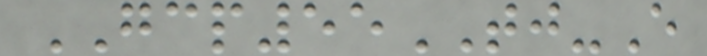GCP55TJ-E
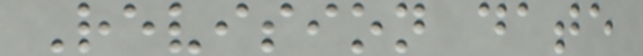Revision date
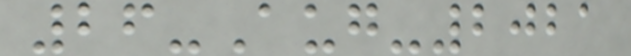26-Aug-2021
